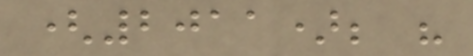(2011); "
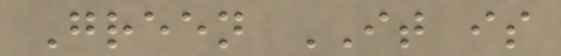Green IT is
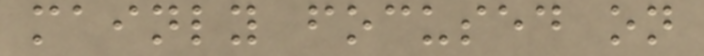mainly focused on
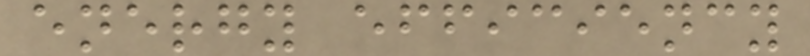energy efficiency
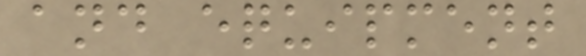and equipment
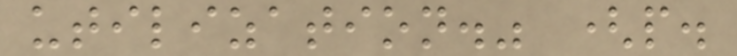utilization." (p.
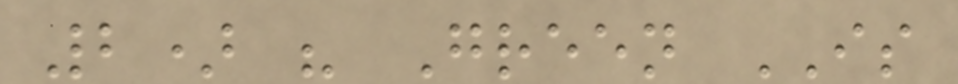2) " Green IS
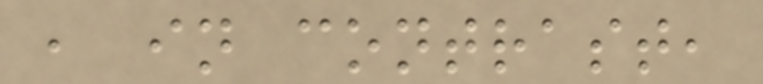, in contrast,
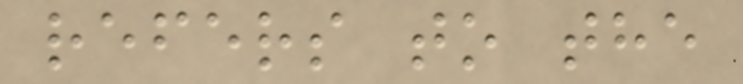refers to the
